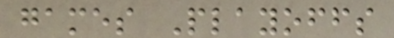games Playoffs
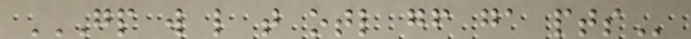GP W L T OTL GF GA PTS
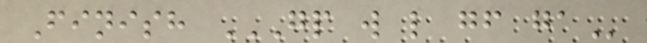Finish GP W L GF GA
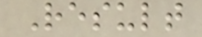Result
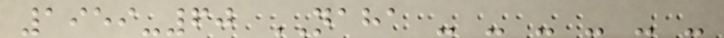1959-60 NAHA - - - - - -
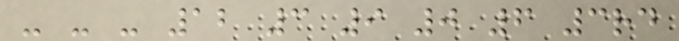- - - 12 3 9 0 6 3rd
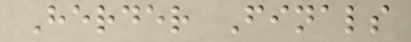Herder Finals
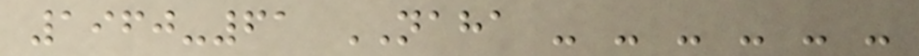1960-61 NAHA - - - - - -
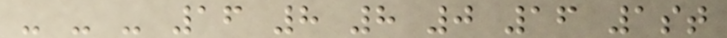- - - 16 8 8 0 16 1st
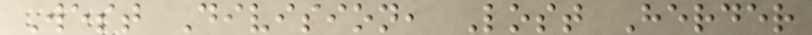West Division, Lost Herder
